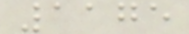1175
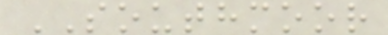SOUTHMOOR
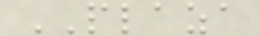PLAZA
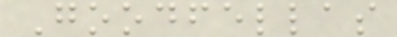Goodfellas
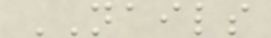NAILS
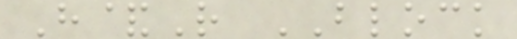H&R BLOCK
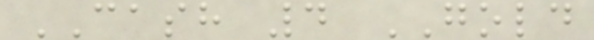CASH 4 GOLD
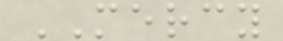MERCY
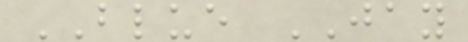BLUE JAY
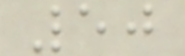50
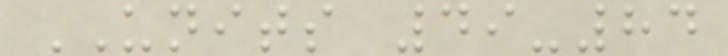UNITS 49-84
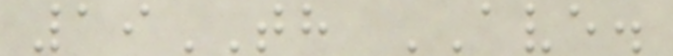19TH AVE.
